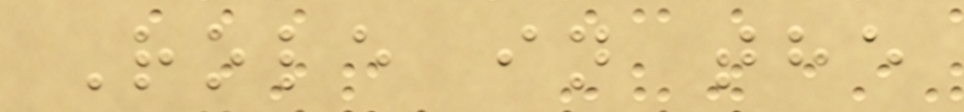Role in the
